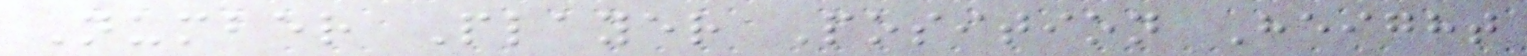Number Player Position Height
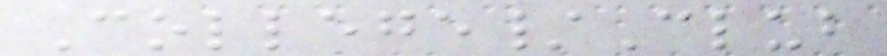College/Club
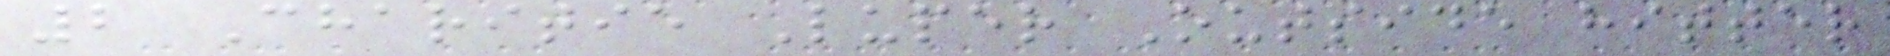2 Charitie Luper Outside hitter
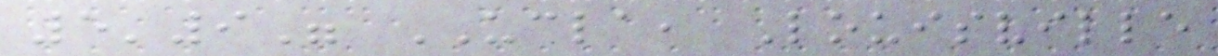5'9" UCLA, Louisville
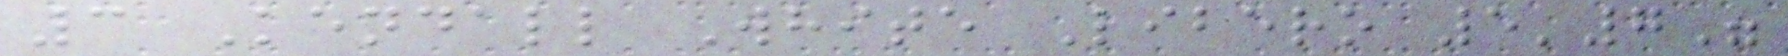3 Kendall White Libero 5'7"
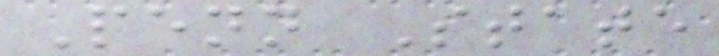Penn State
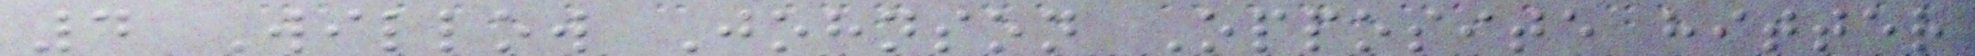4 Willow Johnson Opposite hitter
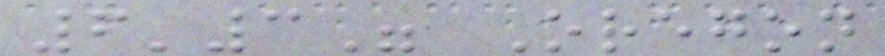6'3" Oregon
